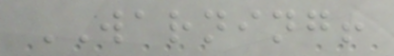WARNING!
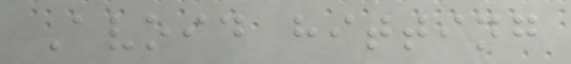Avoid hitting
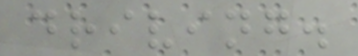driving.
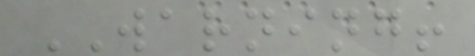WARNING!
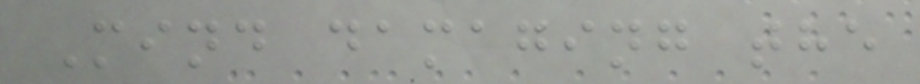Mind damaging the
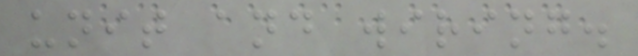unit and wiring.
